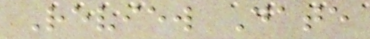Review Date
